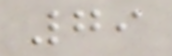79
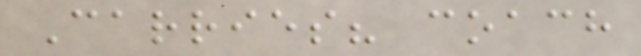Carries? coach
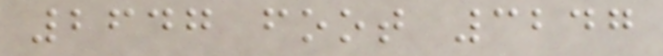2647 foot 3247
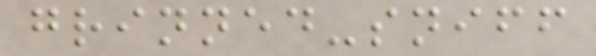grinned-sniff
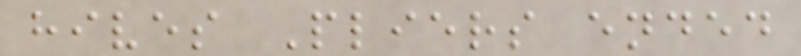hives Pliers ended
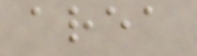area
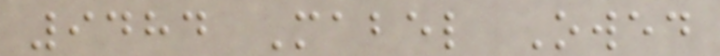9484 Mabel Owed
